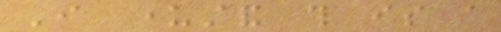I understand this is a
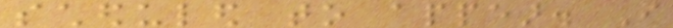scheduled to appear. I
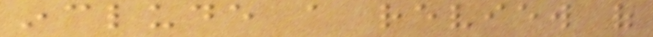include a review of
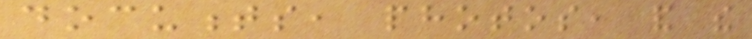documents, photos, and the
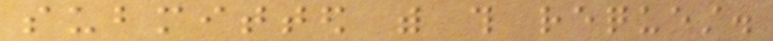submitted with this request.
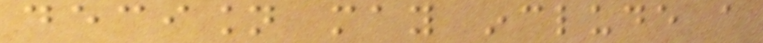decision may include a
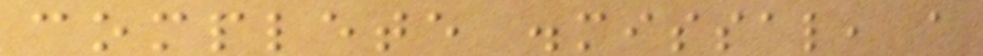complete dismissal, a
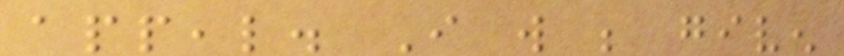appeal. I will be given
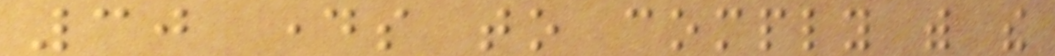30 days to comply with the
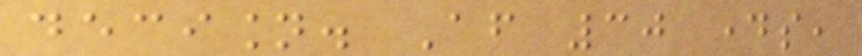decision. After 30 days,
